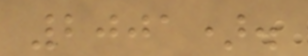2001).
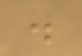.
